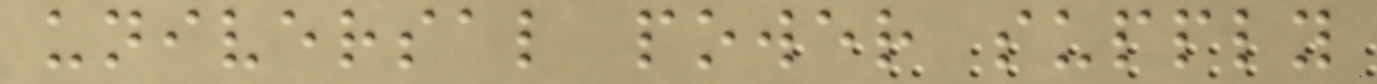universal power supply
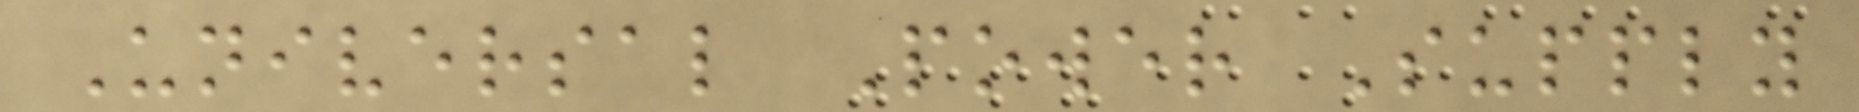Universal Power Supply
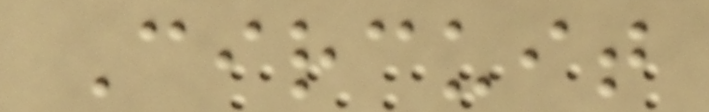Circuit
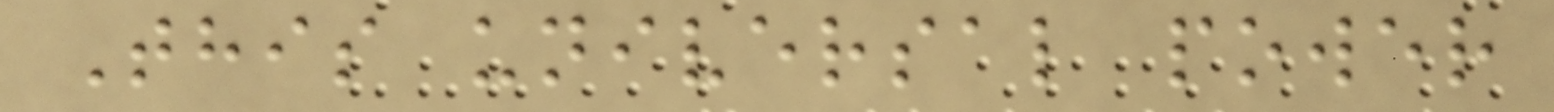This universal power
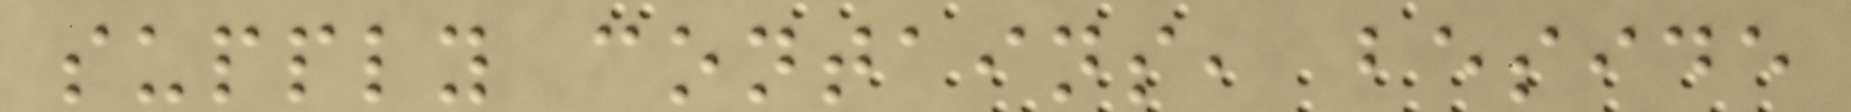supply contains, beside
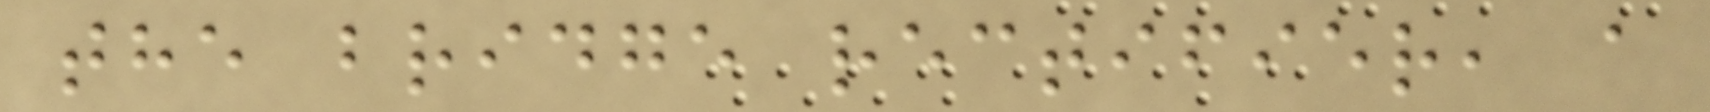the bridge rectifier, a
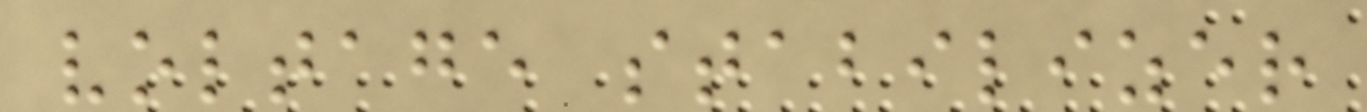voltage stabilizer
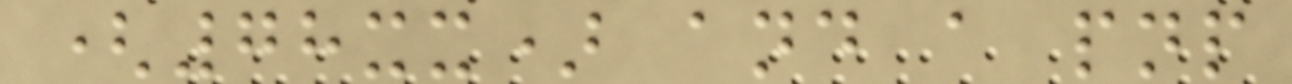(78xx) and a pnp
